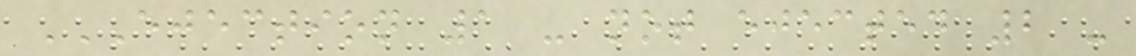EJECTION 1 - NOT EJECTED 2 -
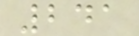241
